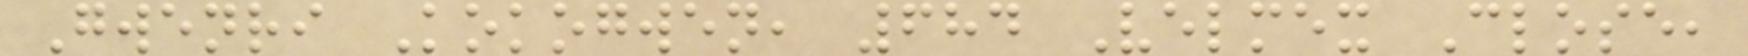Gwenri Kokogwen, 684 Velmex Close,
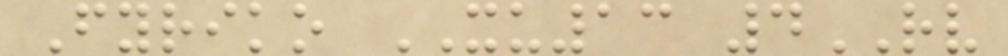Fyriko XU13 4RV
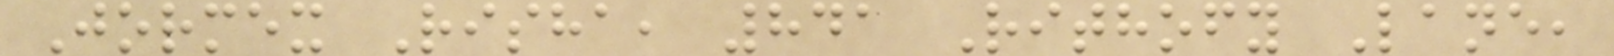Jormex Risha, 841 Rithofy Lane,
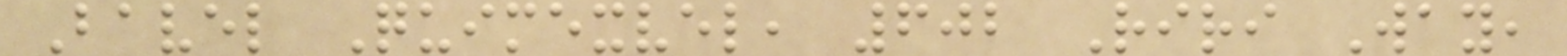Bavel Quimexvel, 602 Riri Way,
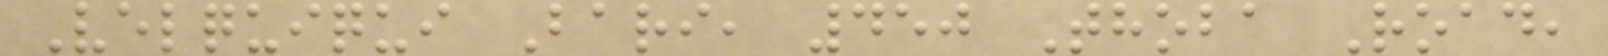Velquiqui Bari, 450 Thoba Road,
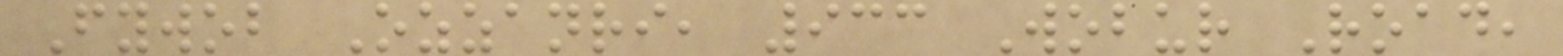Fywob Ozzanri, 933 Wobur Road,
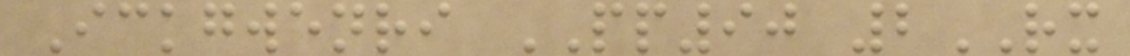Ickgwenri PP90 2RX
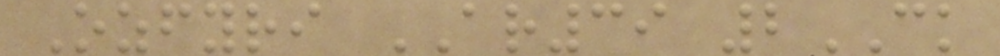Ozfyri AR39 2CK
